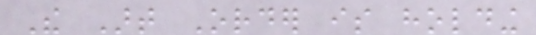The Art Order is holding
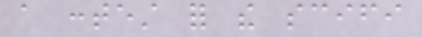a contest for the scifi
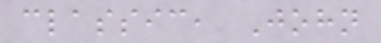classic, John
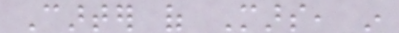Carter of Mars, in
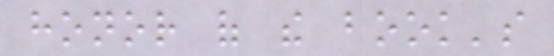honor of the book's
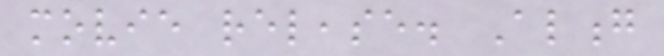movie release. Along
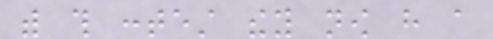with this contest they now have a
